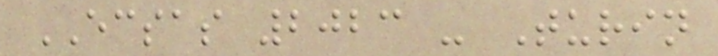ECSAS 2023 - Turin
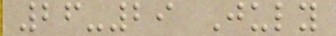26-29 July
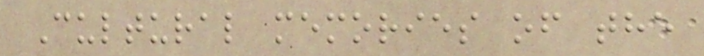Cultural memories of the
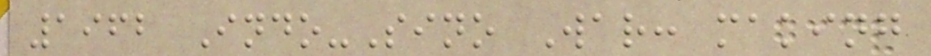1962 Indo-Sino War: making
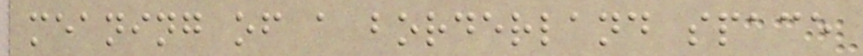meaning of a borderland space
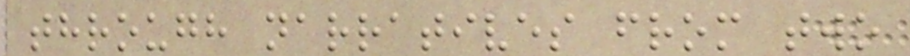through narratives from two
